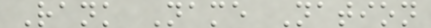Rank Name Nation
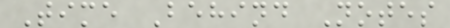Time Behind Notes
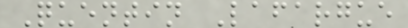Quentin Lafargue
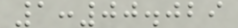1:00.029
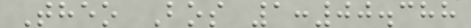Theo Bos 1:00.388
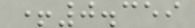+0.359
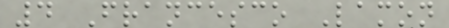4 Francesco Lamon
